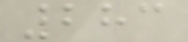283
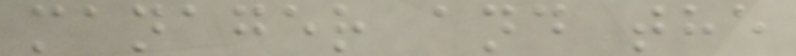manager and the
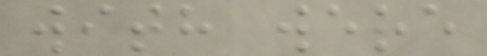with were
